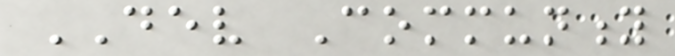DEV Community
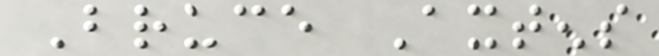Bruce Axtens
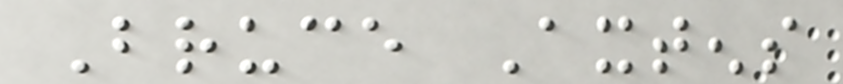Bruce Axtens
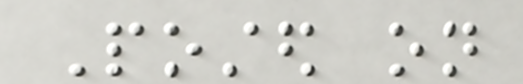Posted on
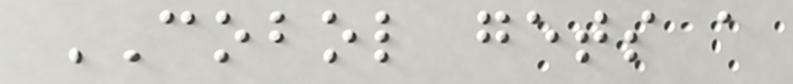COBOL gets a
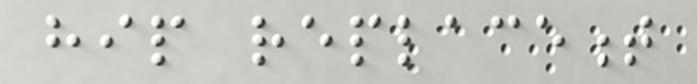hip replacement
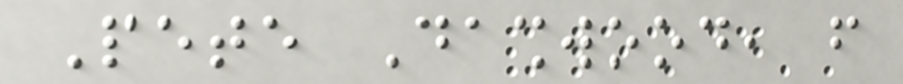Pete Dashwood, from
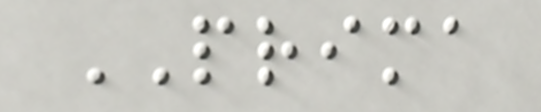PRIMA
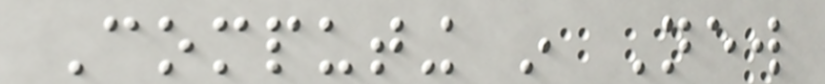Computing in New
